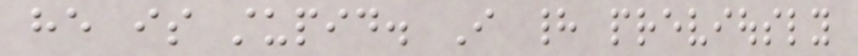he is stupid. I had previously
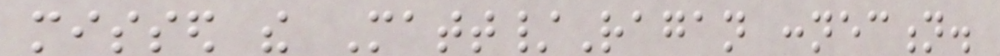missed the Matt/Ragan connection.
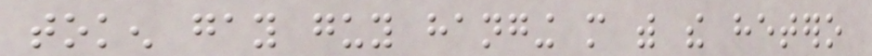token gay guy hanging more with the hetero
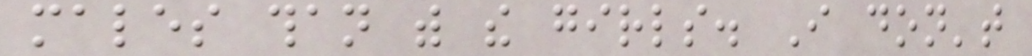males than with the girls. I don't
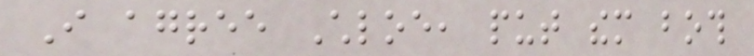I agree Chloe, put them both
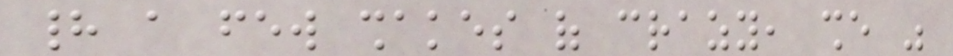had a few shakes of crazy, she was
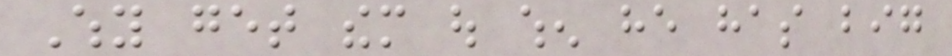Why get them out when he has big
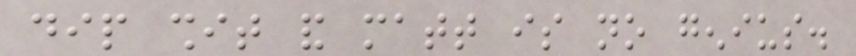dip shit and matt is no genius.
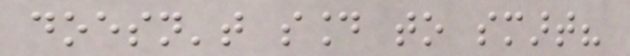doesn't sound to smart?
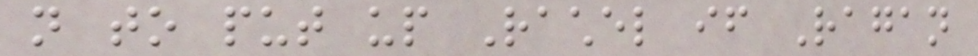not to put up Rachel if Ragan
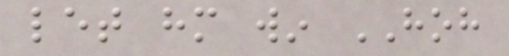let him win HOH
